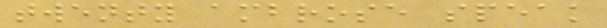twenty ambrose speak
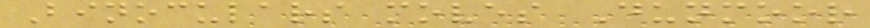Binoculars moves Dunmoor
